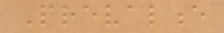Prevalence
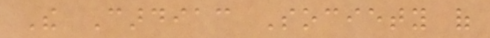The Cardiac Society of
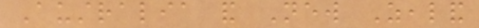Australia and New Zealand
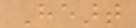Heart
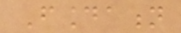Foundation
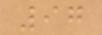97
